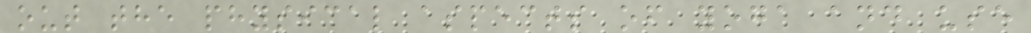out the physical aspects of yoga and use
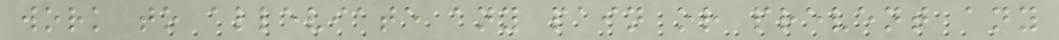work to alleviate any pain or prevent any
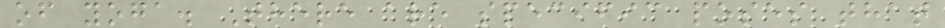of yoga. There are specific poses that
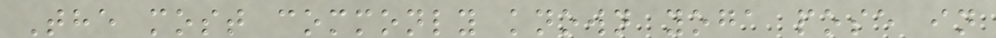The most commonly known yoga pose in
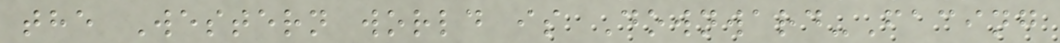the Western world is Downward-Facing
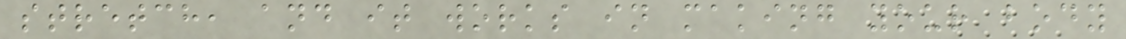stretch, and it works in making your body
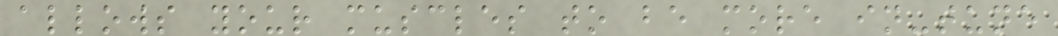allows your muscles to be more in-tune
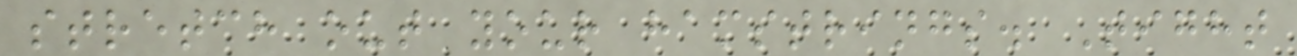stretch out your hamstrings. Tight
